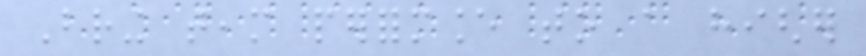Bring team performance to a higher
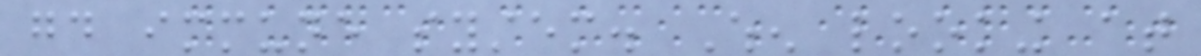good immune system. When looking at
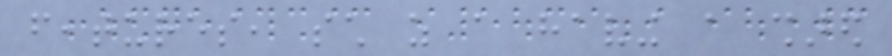features, such as a having a shared
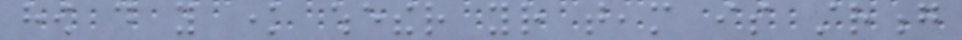how do you know whether your team is strong
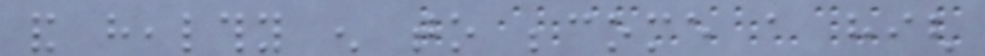and healthy enough to become a high
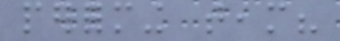performing team?
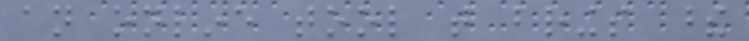an online tool that brings these
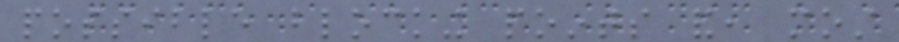possible blocking points and, most
